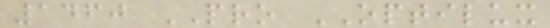1460 PRO OPTILUX
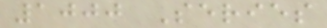1000 Series
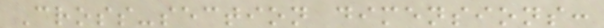Cross-section dimensions:
